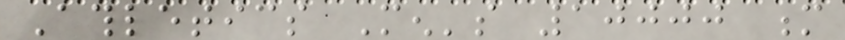Athletics Men's 10000 m
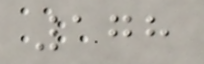178
